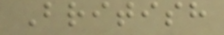British
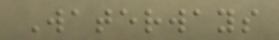Waterways
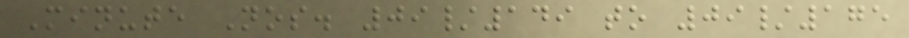Minute Nos. 09/149 to 09/175
